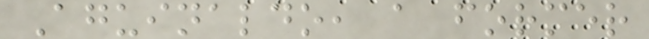Aguinaldo, a former
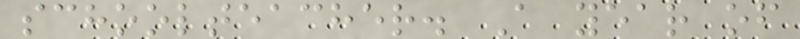schoolteacher. A year of
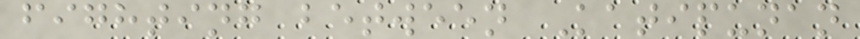fighting between Katipunan
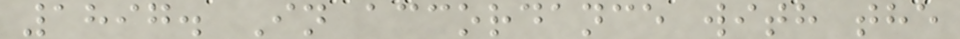1897. In accordance with the
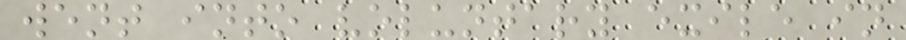went into voluntary exile in
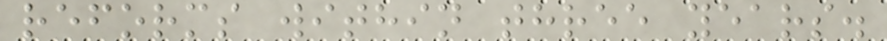reforms within three years.
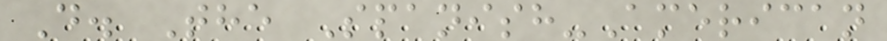D. The Spanish-American
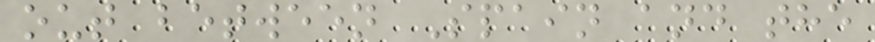out between Spain and the
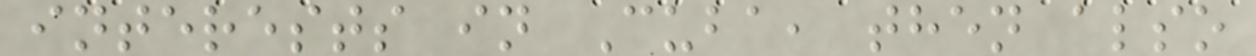interests in Cuba, then also
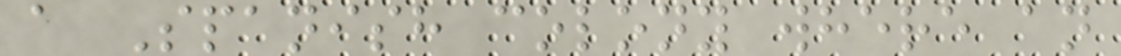a Spanish colony where an
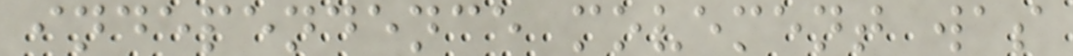independence movement was
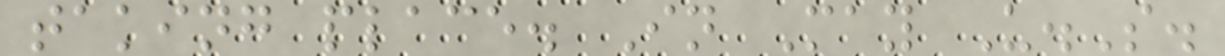taking place. In May U.S.
